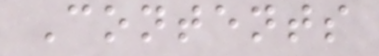Contents
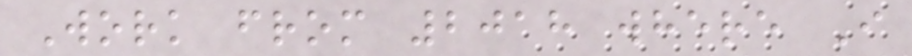Work from 2018 where I
